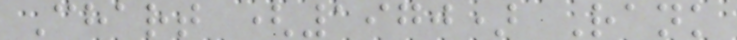Chart (1970) Rank
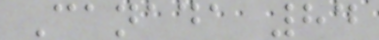Canada 84
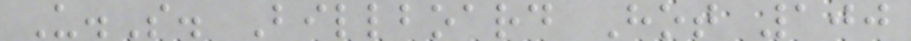U.S. Billboard Hot 100
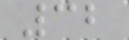32
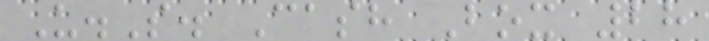U.S. Cash Box 28
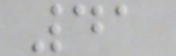41
